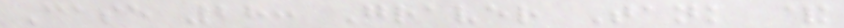Case 28: Graver Tank &
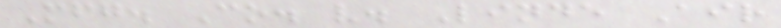Mfg. Co. v. Linde Air
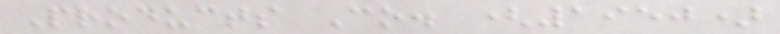Products Co. (1950)
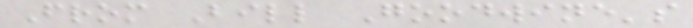From Bill Goodwine's
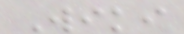Wiki
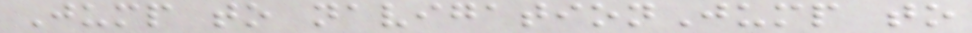Jump to navigationJump to
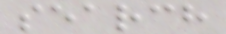search
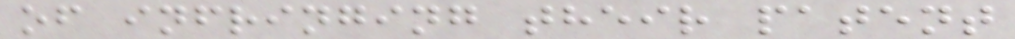of infringing their patent
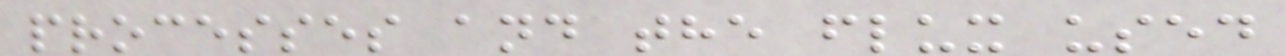processes and the flux used
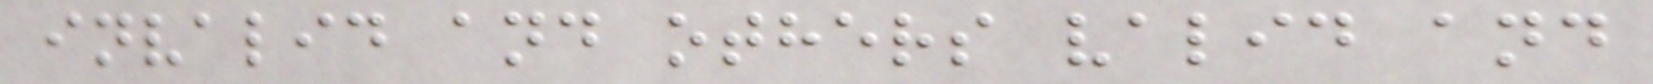invalid and others valid and
